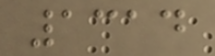1314
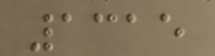1315
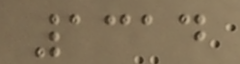1314
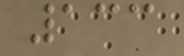133
